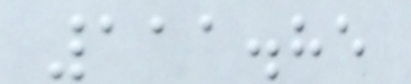111.85
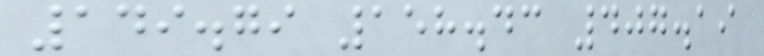149.79 158.43 407.19
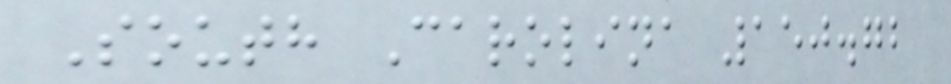South Carolina 150.72
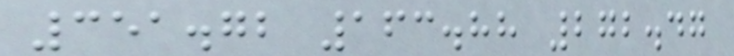351.72 163.88 272.47
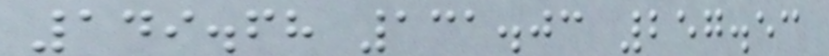149.68 131.03 257.53
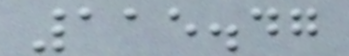115.47
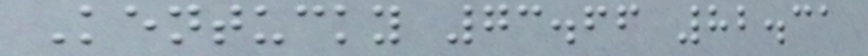Kentucky 73.66 82.31
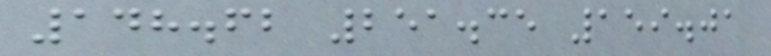148.62 251.35 159.01
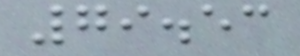79.53
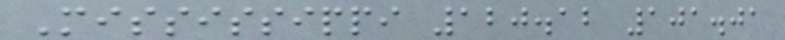Mississippi 120.12 101.01
